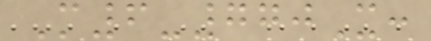M6-770X:
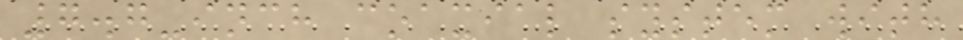7.7-inch coaxial system with
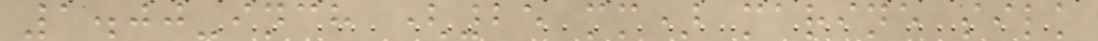1.00-inch (25 mm) marine silk
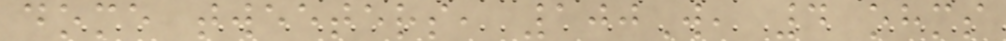dome tweeters, 100W, 4 ohms
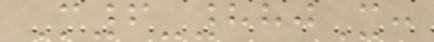M6-880X:
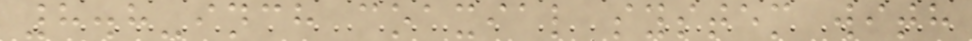8.8-inch coaxial system with
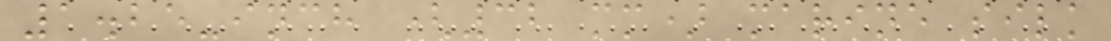1.25-inch (32 mm) marine silk
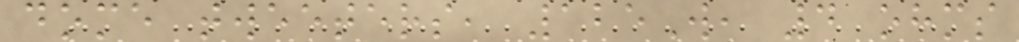dome tweeters, 125W, 4 ohms
